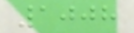1008
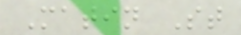Matin St
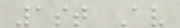1st Av
